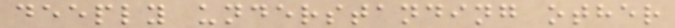deeply understanding other
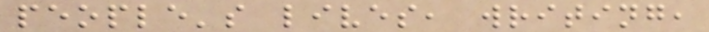people's lives, writing,
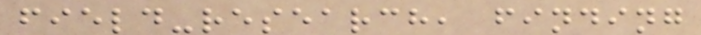field-research, finding
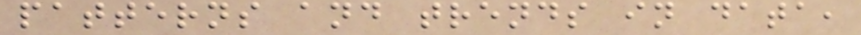patterns and trends in data,
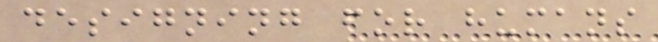designing for humans
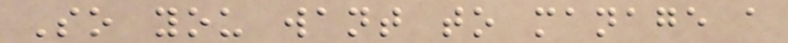So you want to manage a
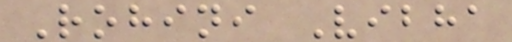Rohini Vibha
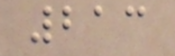213
